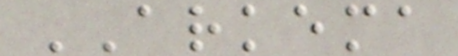ARKEMA
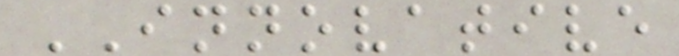INNOVATIVE
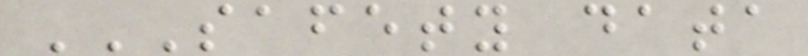SAFETY DATA
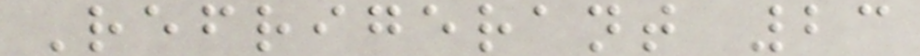Refrigerant 23
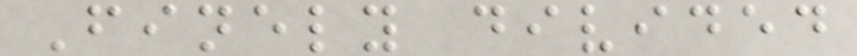Finely divided
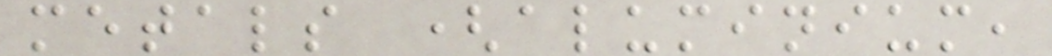metals (aluminium,
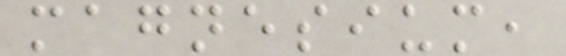magnesium,
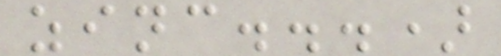zinc...)
